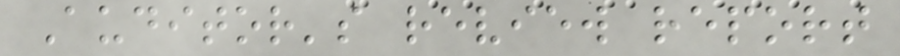Auditor's review report
